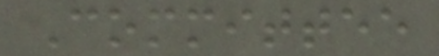Committee
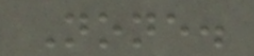None.
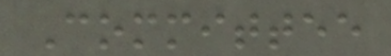Committee
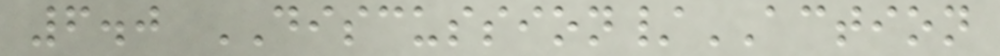6.0 DISCUSSION/ACTION
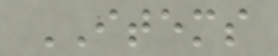ITEMS
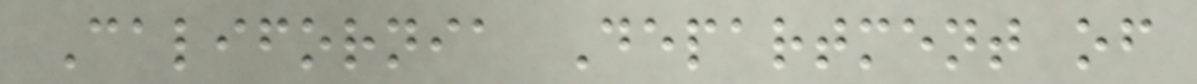California Department of
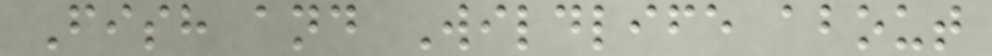Fish and Wildlife about
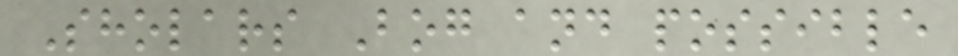Sholars Bog and possible
